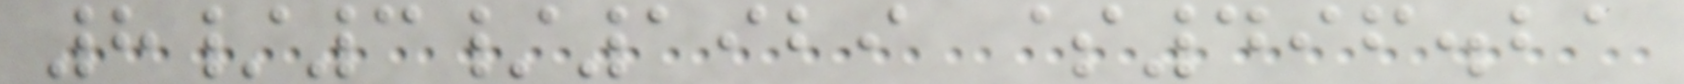8/3/1929 $496.21
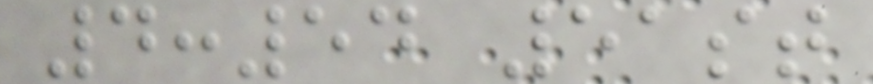4:54 51st
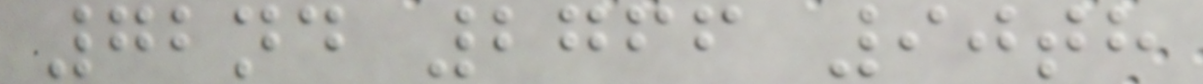72nd 2766 90th
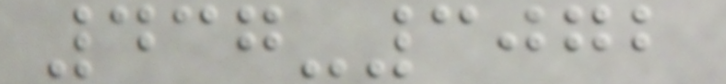437-3072
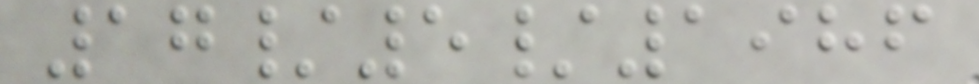17/5/1986
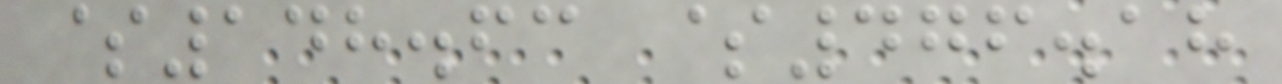$148.63 $476.18
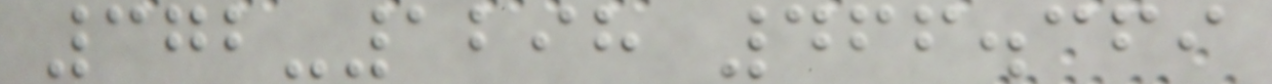372-1298 466.369
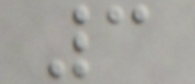3
